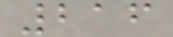216
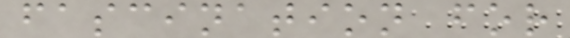fascination for
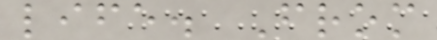life. From
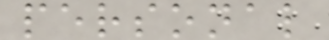personal
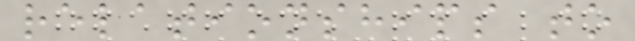relationships to
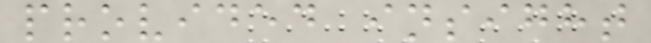provided insight
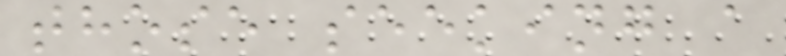those seeking a
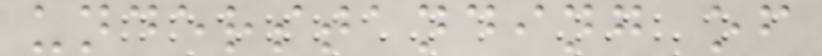understanding of
